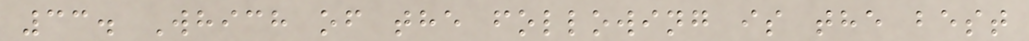33. Which of the following is the best
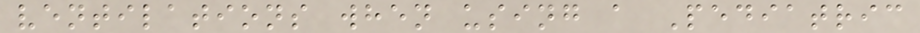ventilations when using a Pediatric
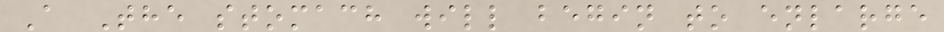A The stomach will begin to enlarge
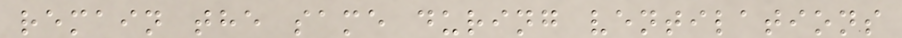remain the same during ventilations
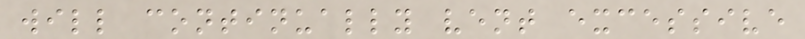will continually vent excessive
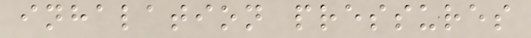inhalation pressures
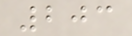203
